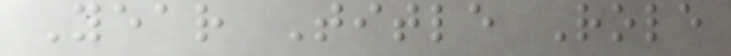Year Title Role
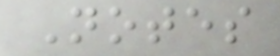Notes
